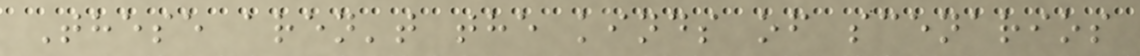These aren't the kinds of scenarios
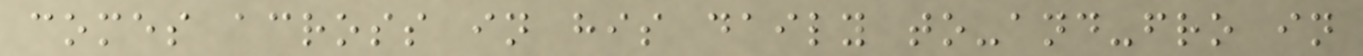comes across in his daily to-and-fro in
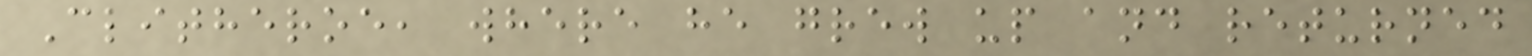Clitheroe, where he grew up and returned
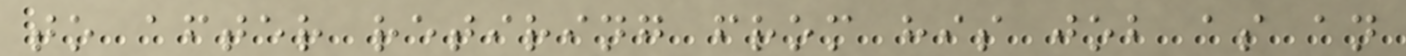to after retiring from his job as an
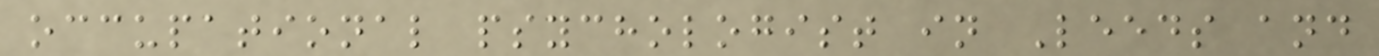occupational psychologist in Leeds and
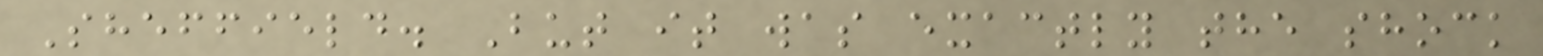Sheffield. But it was exactly the shock
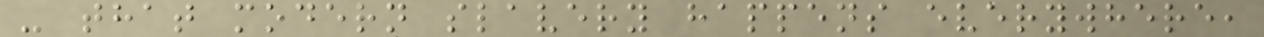- that modern slavery happens everywhere,
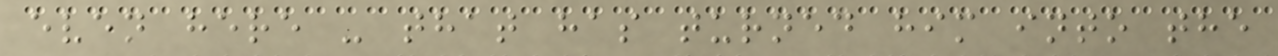even here - that has turned him into the
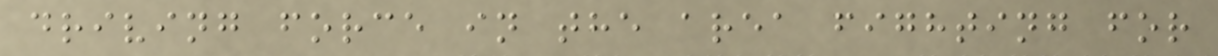driving force in the area fighting for
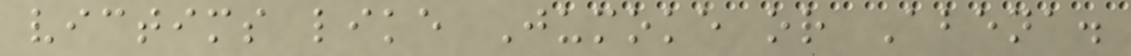victims like Jumoke or Abena.
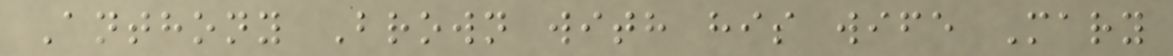Anthony Brown with his wife Mary
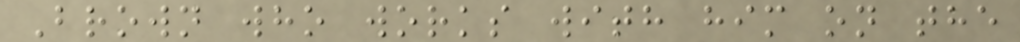Brown who works with him on the
